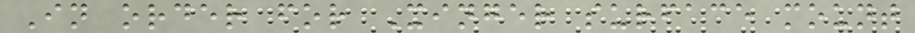In order for Xinger surface mount
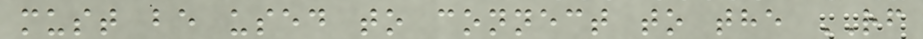must be used to connect to the RF
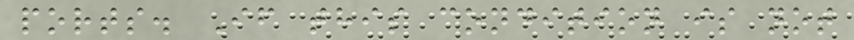ports. If this condition is not
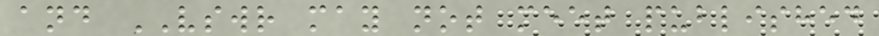and VSWR may not meet published
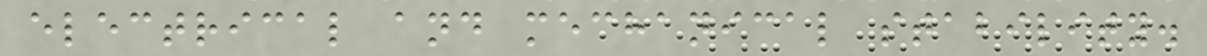electrical and mechanical stability.
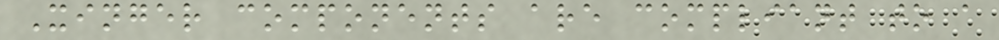Xinger components are compliant to a
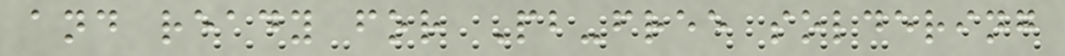and ready for Pb-free soldering
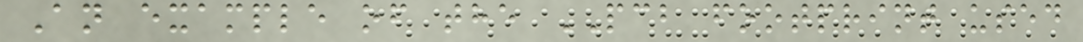An example of the PCB footprint used
